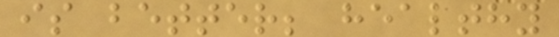is better; healthy
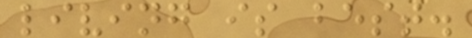living is best.
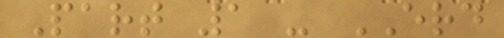Part 1 - ERD
